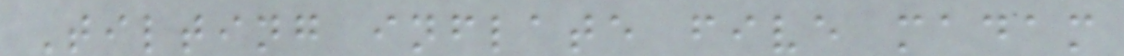Tilting inflate five madam
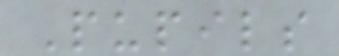Pupils
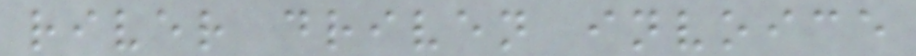river driven invoice
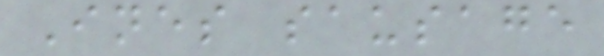Ines sausage
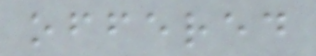offered
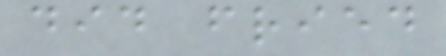did fried
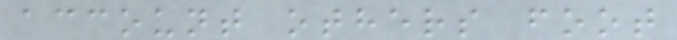account others foot
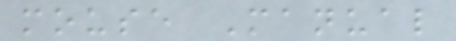mouse Manual
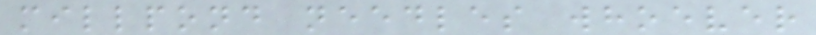millpond needles whoever
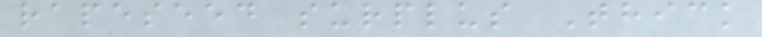rapeseed surplus Thick
